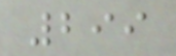299
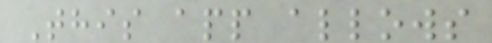This app allows
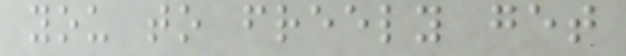you to freely get
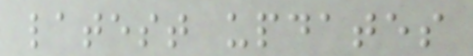latest updates
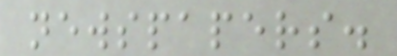newspapers.
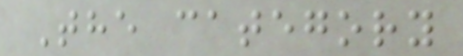The category
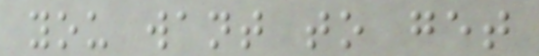you want to get
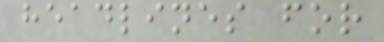headlines for
